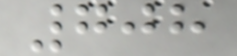708
